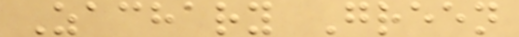Zachary Green
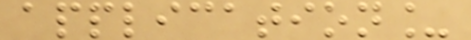application_
